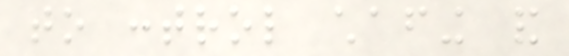to control chafing and
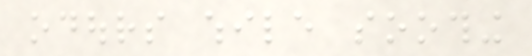odours while soothing
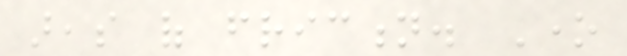areas of friction. One
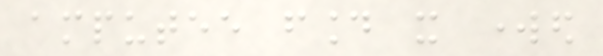amputee found it worked
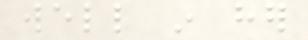well in her
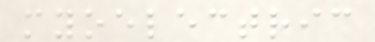myoelectric
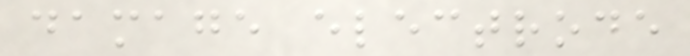damage electrode
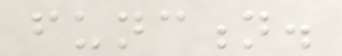function.
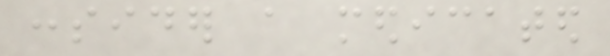consider a medicated
